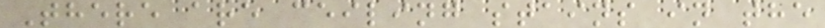There are ceiling stains in the
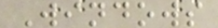Windows
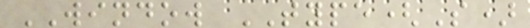WINDOW TYPE(S)
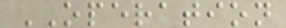OPERATION
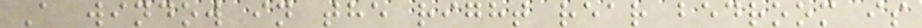A window in the right rear bedroom is
